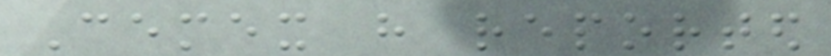Cemex have reported
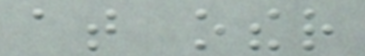at other
